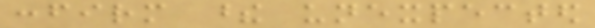confirm these unexpected
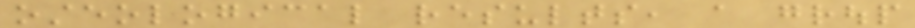osteological results, a group
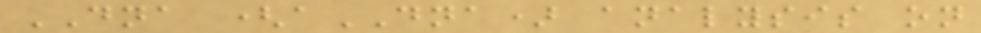DNA (aDNA) analysis on
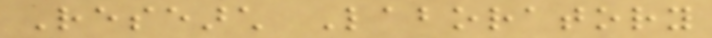Research Laboratory
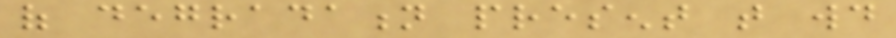of degradation present that would
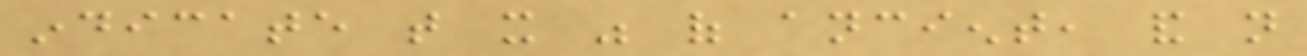indicate that it was of ancient, and not
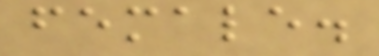female.
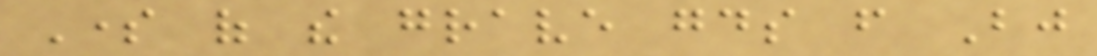Some of the grave goods from Bj
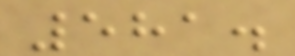581.
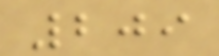209
